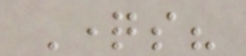Questions?
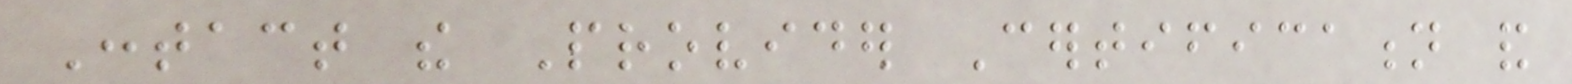Contact the Provider Certification and
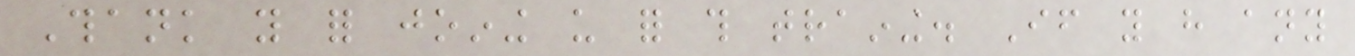Thank you for joining us for this training. If you have any
